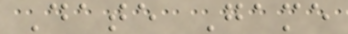Date Game
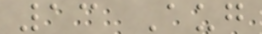13 Aug
